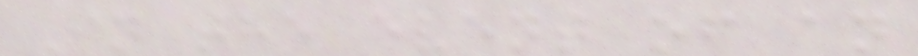In the event of an
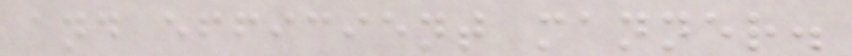and efficient manner.
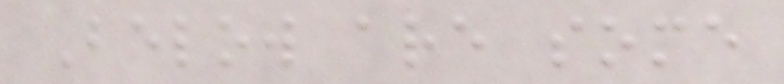Below are some
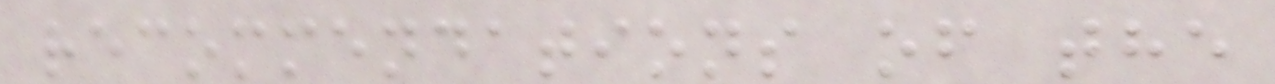recommendations of the
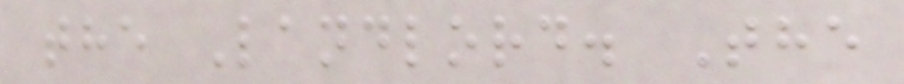the Landlord. The
